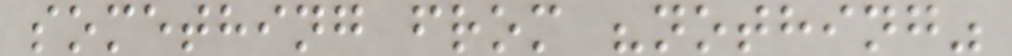something from "nothing"
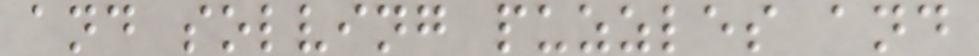and solving puzzles and
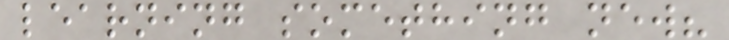learning something new?
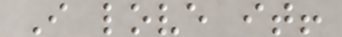I love it!
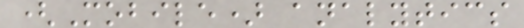(Mobile) analytics
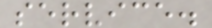service.
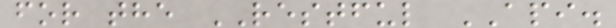for the RESTFUL API.
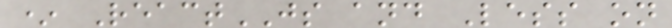* ReactJS and Less on
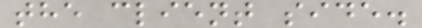the client side.
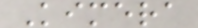Kimera
